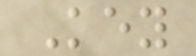Key
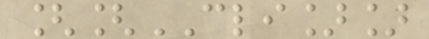[[CLI]]
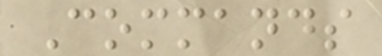Commands
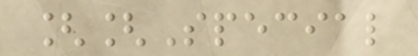[[Special
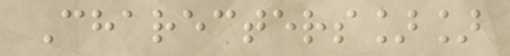Charecters]]
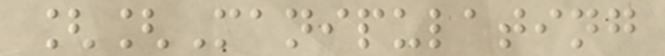[[Manipulating
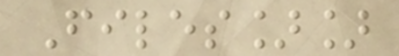Files]]
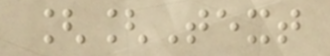[[Text
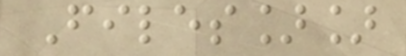Files]]
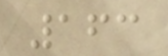163
